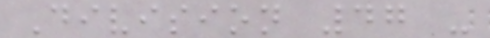Division 47 -
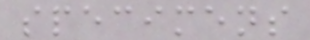specimens
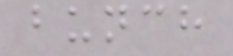bunch
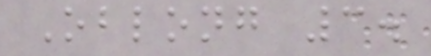Oblong 3.
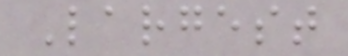Largest
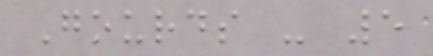Gourds - 5
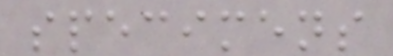specimens
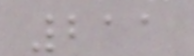211
